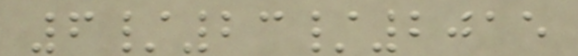6/23/2015
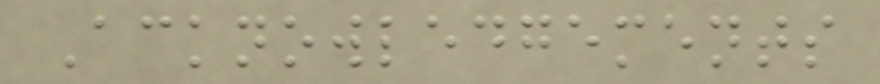Acknowledgements
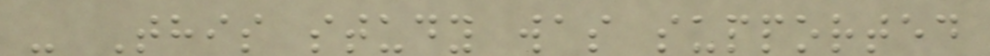- This study was supported
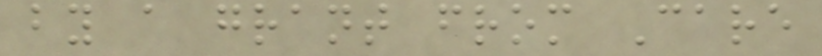by a grant from Care
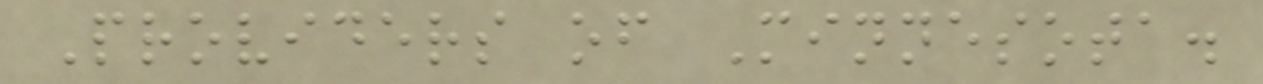Providers of Minnesota.
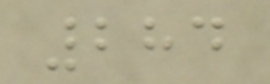284
